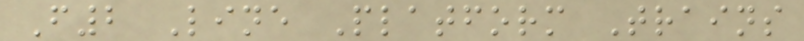F2 Line Platform Trains
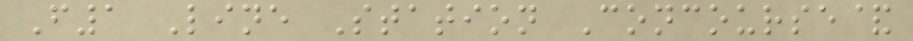F1 Line Station Concourse&
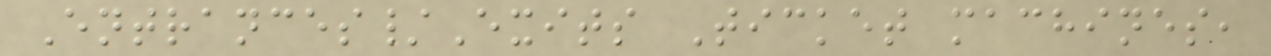Entrances/Exits Ticket machines,
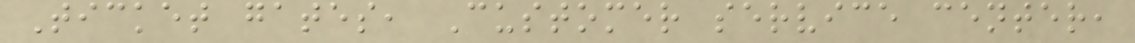Ticket gates, Customer service center,
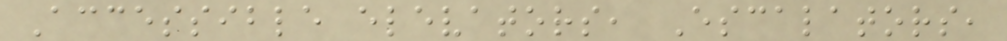Accessible elevators, Escalators,
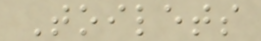Toilets
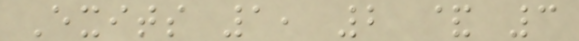Exits 1, 2 & 3
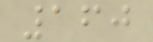160
